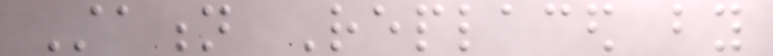Station Replaced by
